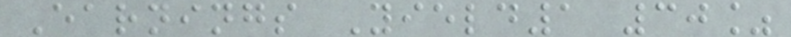Earnings Yield1 30%
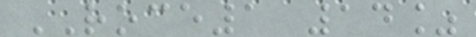ROCE1 14%
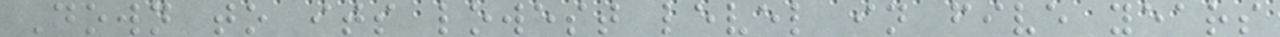Down to its lowest level in five years
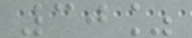30%
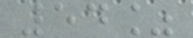54%
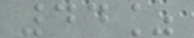44%
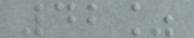42%
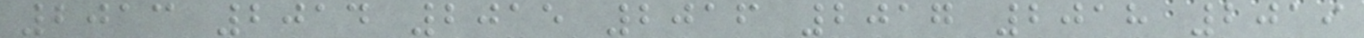2013 2014 2015 2016 2017 2018 2019
